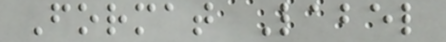Format Label
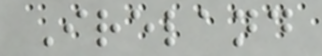Ireland
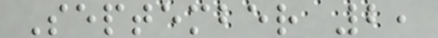September 2,
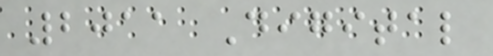2011 Digital
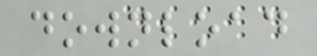download
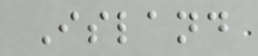Island
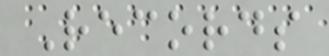Records
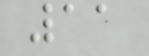11
